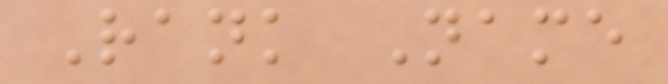Rank Name
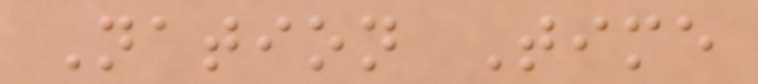Nation Time
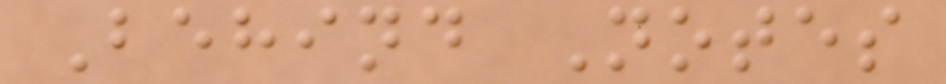Behind Notes
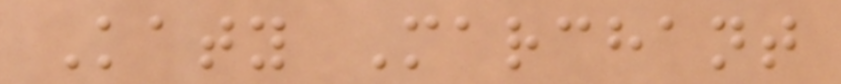Katy Marchant
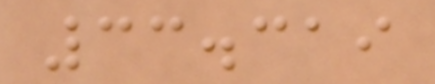33.319
